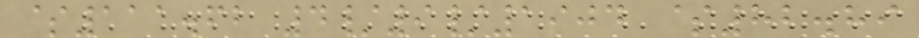$111.62 4/9/1904 $82.89
